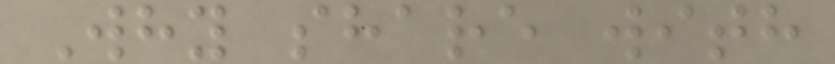Why share with
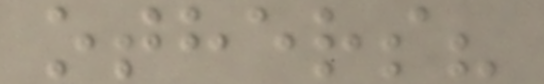others?
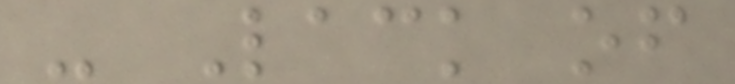- Lack of
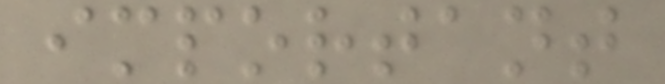important
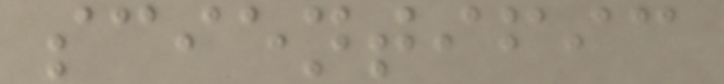scientific
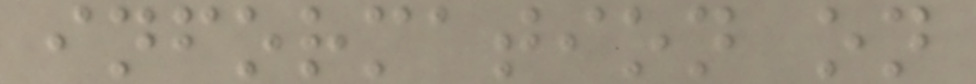information on
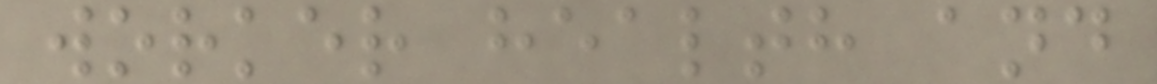worker health and
